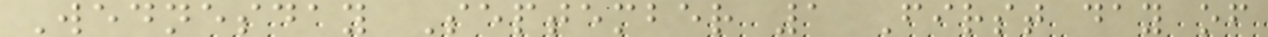Wednesday September 1 First day of
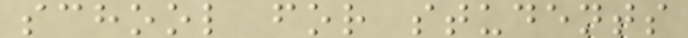school for students
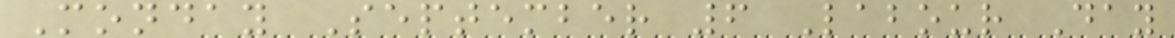Monday September 6 Labour Day
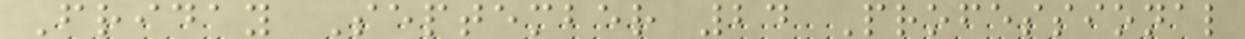Friday September 24 Professional
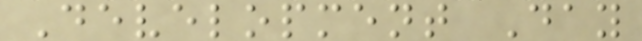Development Day
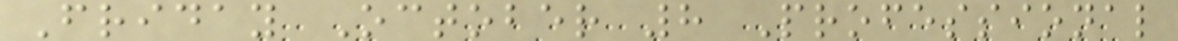Friday October 8 Professional
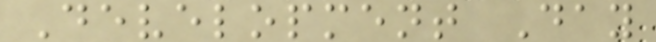Development Day
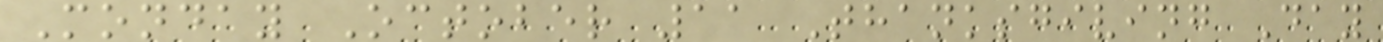Monday October 11 Thanksgiving Day
